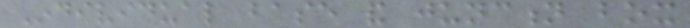Individual base and junction box
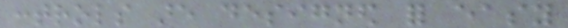controls are designed for easy
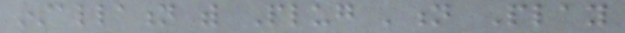installation with Plug 'n Play
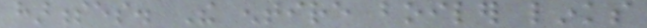harnesses. The entire boiler links
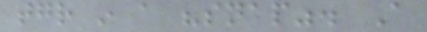together in a "snap". A
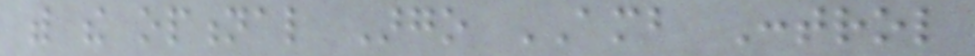with the optional Argo AMB Control
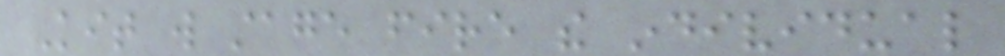Kit will stage fire the individual
